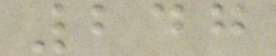247
